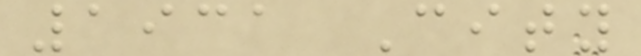1931 City
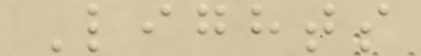Lights
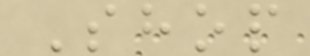Shop
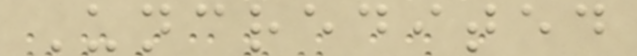Uncredited
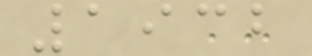1932
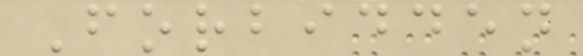Forbidden
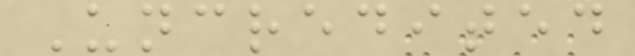Uncredited
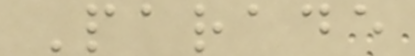Parade
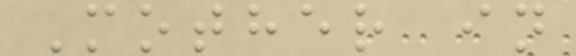Mother in
